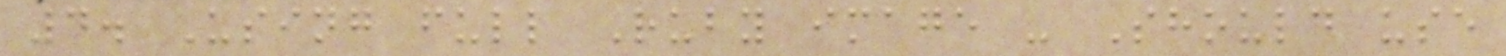4. Using full Ruby image - Should use
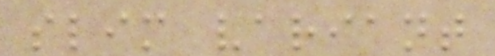slim variant
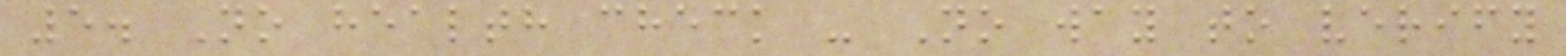5. No health check - No way to verify
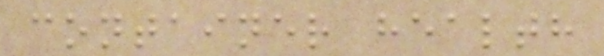container health
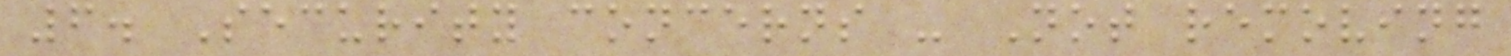6. Security concerns - Not removing
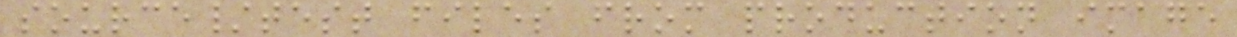source/test files from production image
